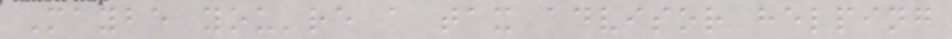Maybe you're a tax advisor helping
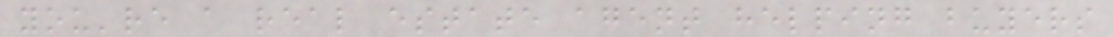you're a real estate agent helping buyers
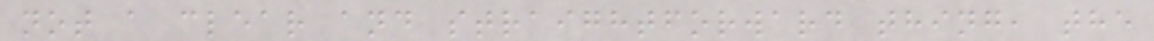not a clear and straightforward thing, the
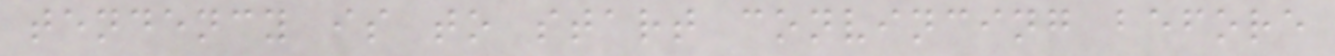tendency is to start convincing before
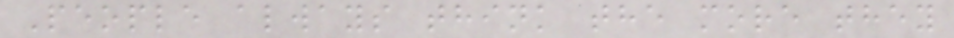People always think the more they
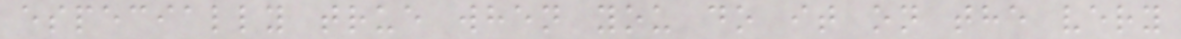especially true when you do it on the very
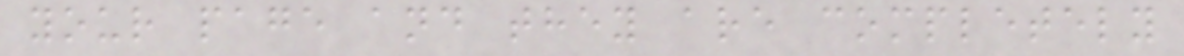your page and they are completely
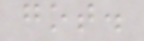got.
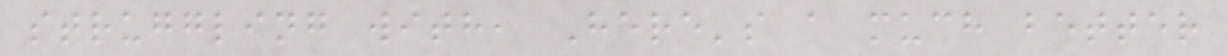struggling with, Here's a much better
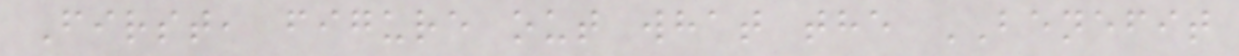First, figure out what the BENEFIT
